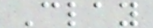Clay
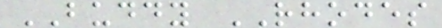BUDDY RHODES
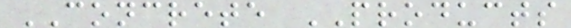CONCRETE PRODUCTS
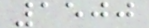1500
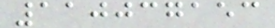110037153
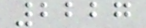2227
